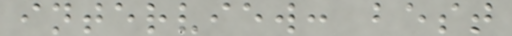interview: best
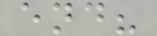end?
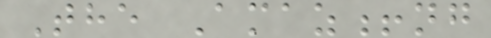The Amaz!ng
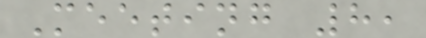Meeting 8,
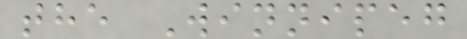the Winnipeg
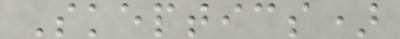Skeptics)
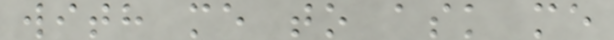with me to ask me
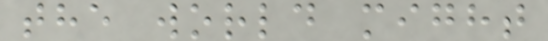the world might
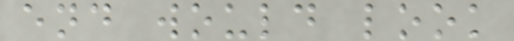end would look
